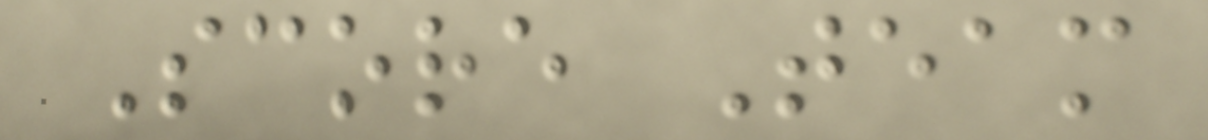Score Team
